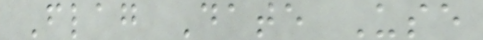Flag Date Use
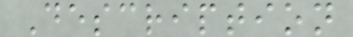Description
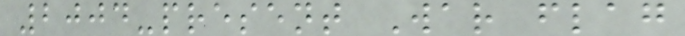2004-present War flag
